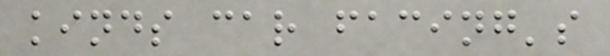kinds car facing's
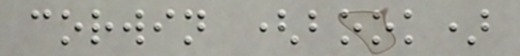corwin (book)
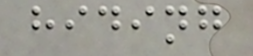hiding
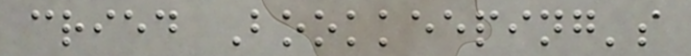cried Bookkeeping's
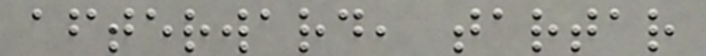afterward, tartar
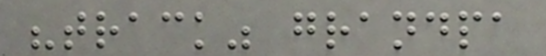"track" grandpa
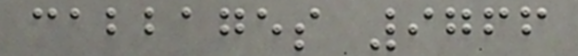cabbages 9766
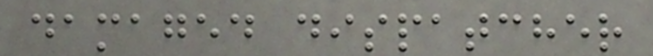damaged dispatcher
